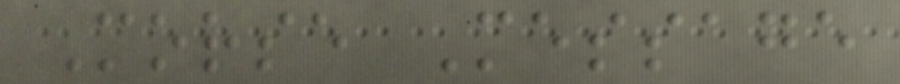Morse Message
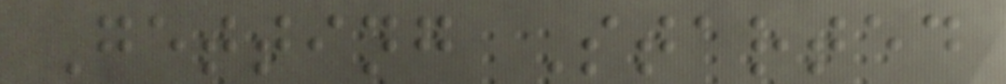Getting Started
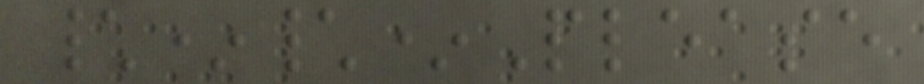\*\*Please
